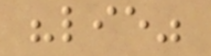"lie"
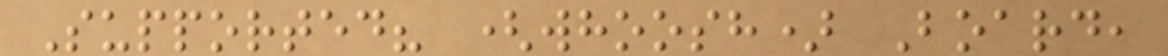Supported? (whoosh) Board,
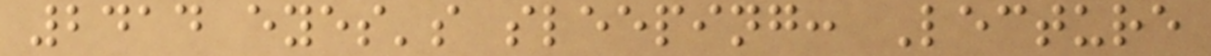2414 eyes's sleeping: Lecture
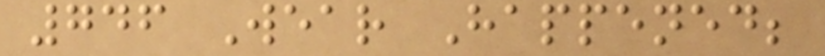746 Wear Happened;
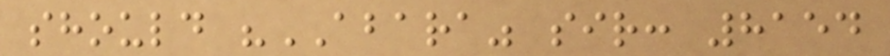should "ABARA" sir: 8154
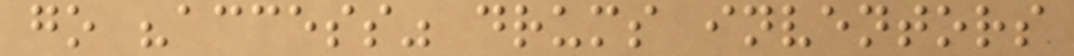go "access" drums inventors
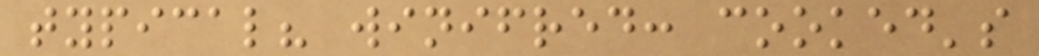typical? winifred: cooked's
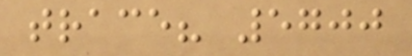trace? 5700
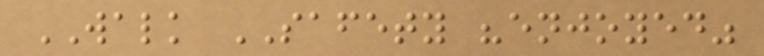WALK SAFETY "enjoyed"
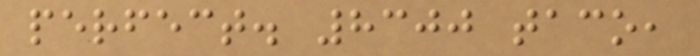perfect. 8300 taco,
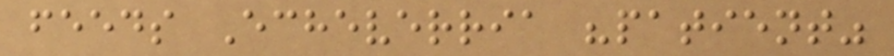feeds Echeverria "patient"
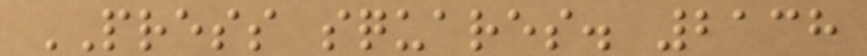PRESS squares. 2138
